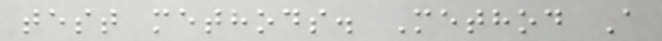test methods. Method A
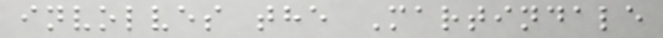involves the Martindale
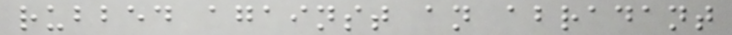rubbed against an abradant
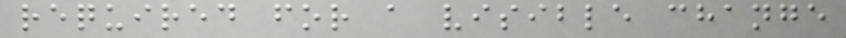required for a visible change
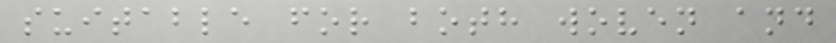suitable for both woven and
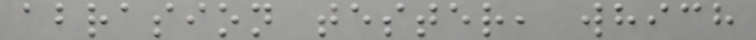abrasion tester, which
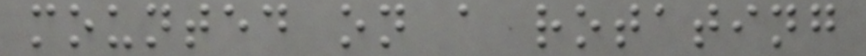mounted on a rotating
